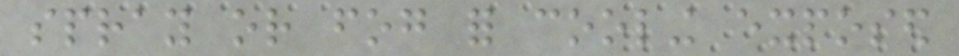spray or fog for cooling exposed
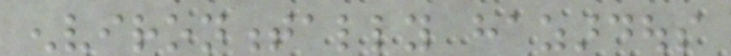environmentally hazardous
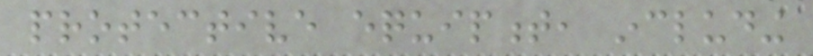protective equipment, including
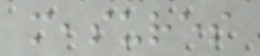measures
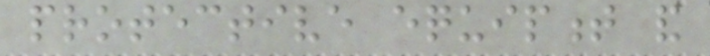protective equipment and
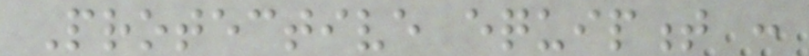Protective equipment :
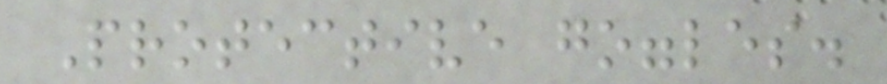Protective goggles.
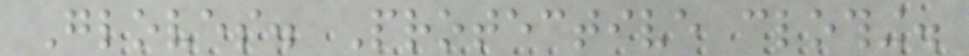Gloves. Protective clothing.
